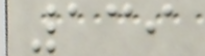139
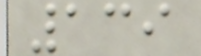139
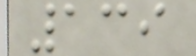139
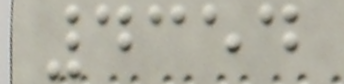4354
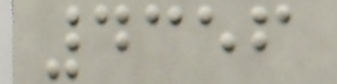4356
